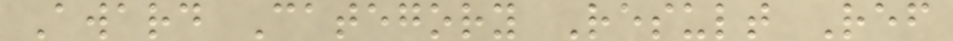Award Category Result Ref
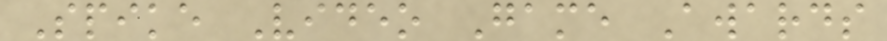Spike Video Game Awards
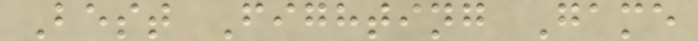Best Fighting Game
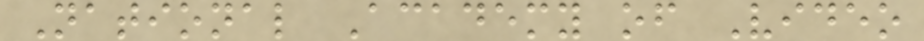National Academy of Video
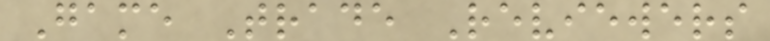Game Trade Reviewers
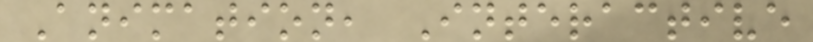Animation, Interactive
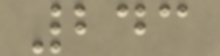243
